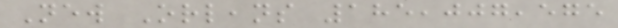New Orleans 185,007,575
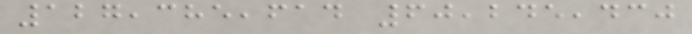127,385,614 60,245,430
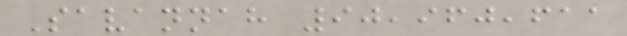Savannah 90,960,611
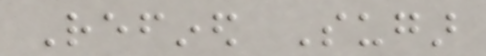Refined Sugar
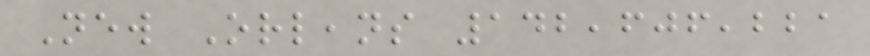New Orleans 142,606,221
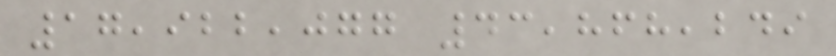17,922,077 43,868,249
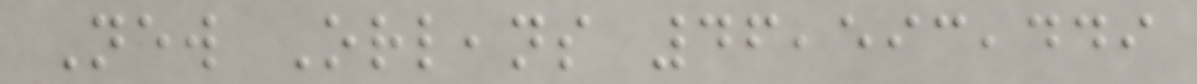New Orleans 46,593,449
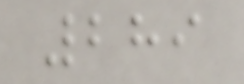289
